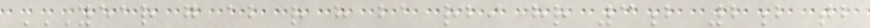YEAR G AB R H BA RBI HR 3B 2B TB
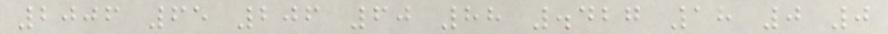2006 65 206 60 88 .427 18 0 0
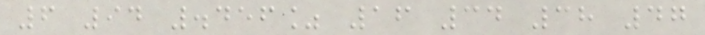6 94 .456% 16 34 38 47
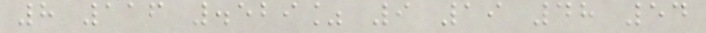8 116 .529% 9 19 48 54
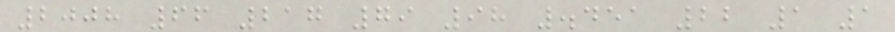2008 66 217 79 98 .451 22 1 1
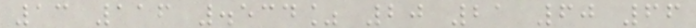13 116 .534% 20 21 60 66
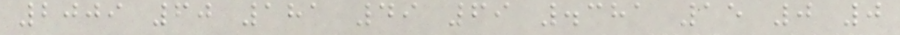2009 60 181 49 69 .381 15 0 0
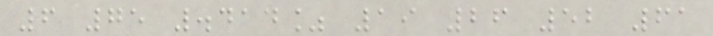6 75 .414% 19 26 52 61
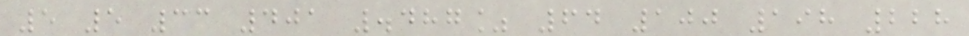5 5 33 401 .487% 64 100 198 228
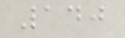140
